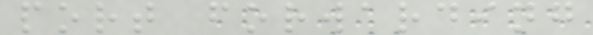port forwarding
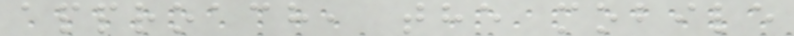approach, the mobile
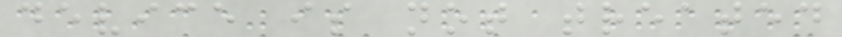device is not treated
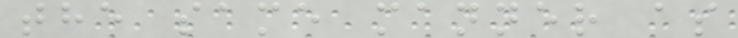the same manner as
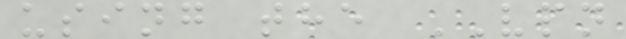using the VPN
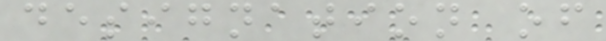designation of
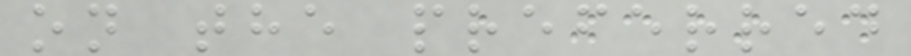on the preferred
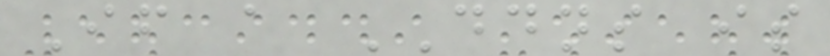If a DDNS is
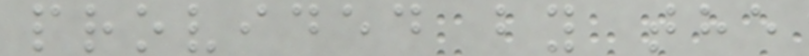provided by the
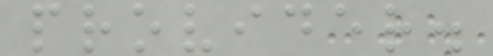provider.
